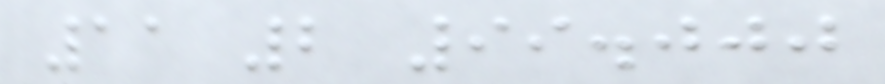11 2 99.000
